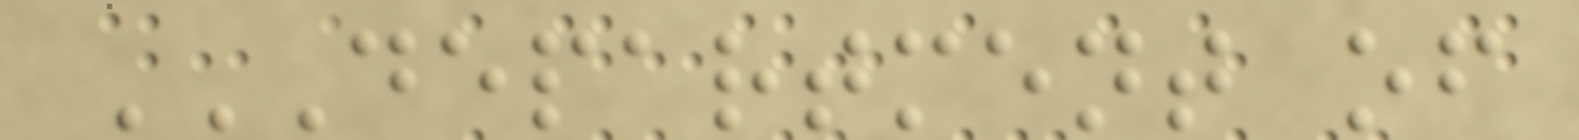DEPARTMENT OF
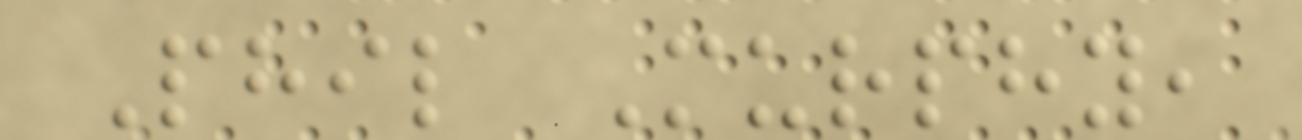Phil Murphy,
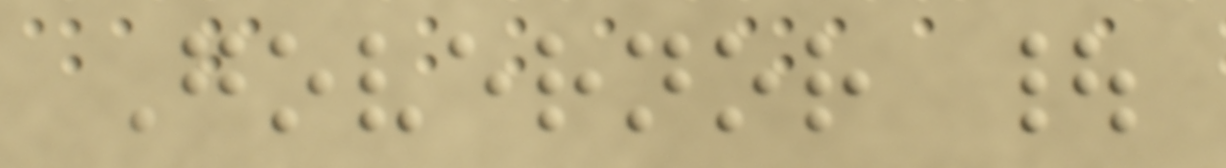Governor |
